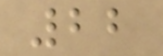22
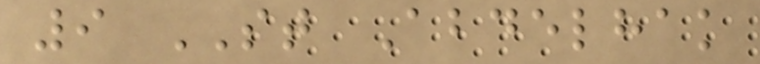9 ST Abdelhak
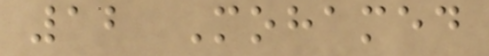12 Mohamed
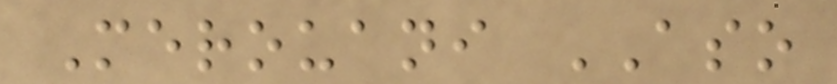Merouani ASO
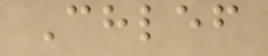Chlef
